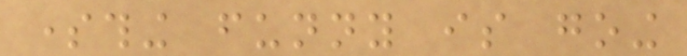something funny is going
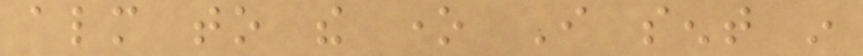almost to the one I sent in
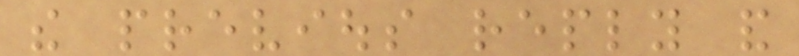the previous reply and
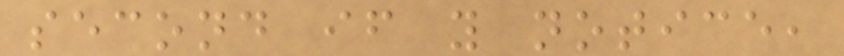second if you notice,
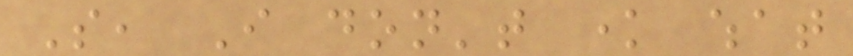So, I don't know what
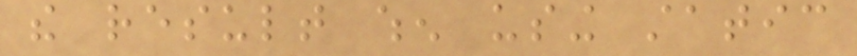the result when using static
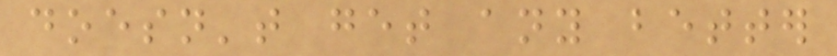doesn't get any better
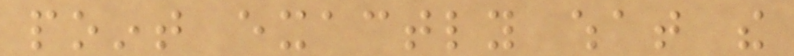point exactly what the
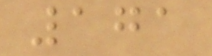171
